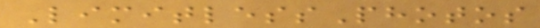LimitlessPhotos
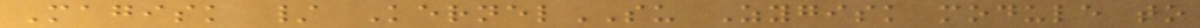Magisk / KernelSU Zygisk module to
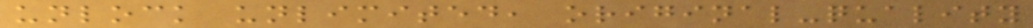unlock unlimited, original-quality
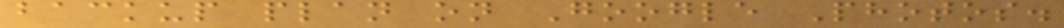backup plan on Google Photos.
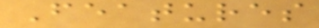Features
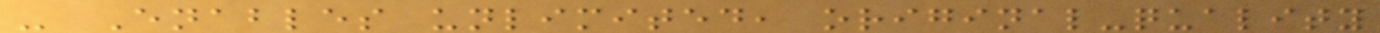- Enables unlimited, original-quality
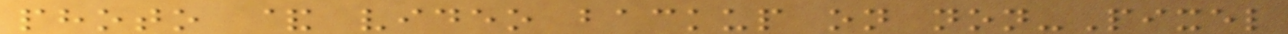photo & video backup on non-Pixel
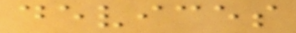devices
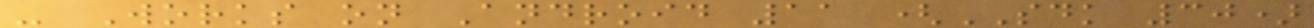- Works on Android 11 (SDK 30)
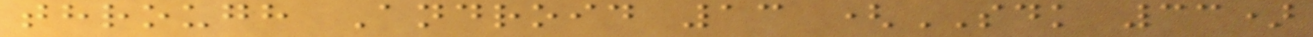through Android 13 (SDK 33)
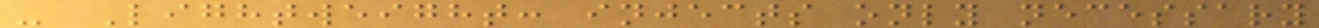- Lightweight: injects only necessary
